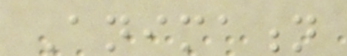Animation
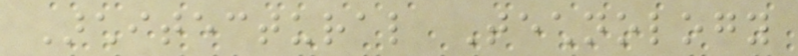Architectural Technology
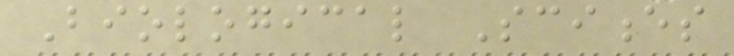Biological Sciences
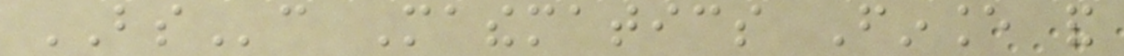BSc Mathematics Finance and
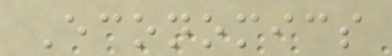Economics
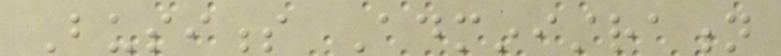Business Administration
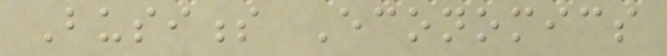Business Economics
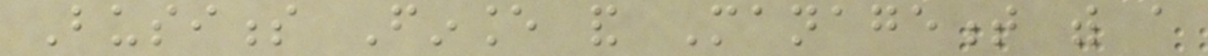Business Finance and Management with a
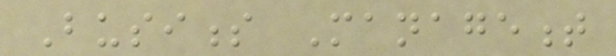Business Management
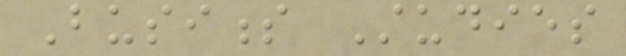Business Studies
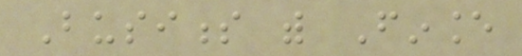Business with Finance
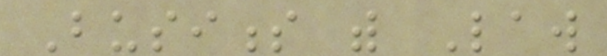Business with Law
